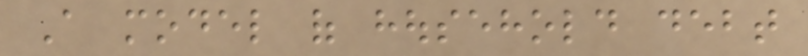A model of household debt
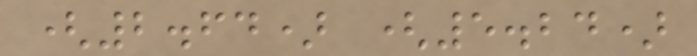(2.64) (5.24)
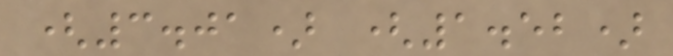(3.01) (1.52)
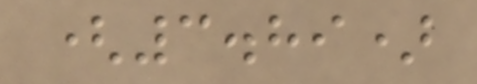(3.89)
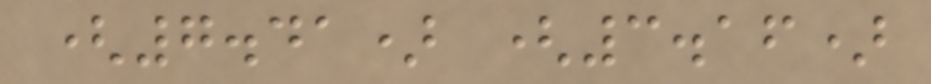(7.41) (3.16)
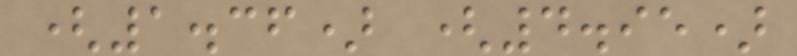(1.36) (4.95)
